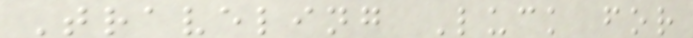Traveling Luck for
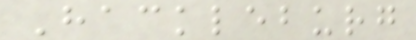Hackleburg
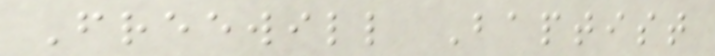Freewill Baptist
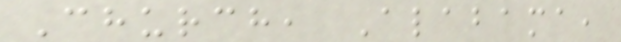Church, Alabama,
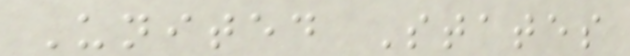United States
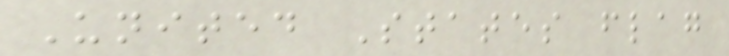United States flag
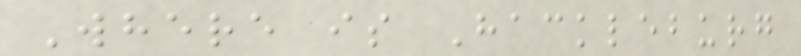Where is Hackleburg
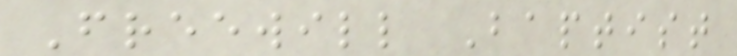Freewill Baptist
